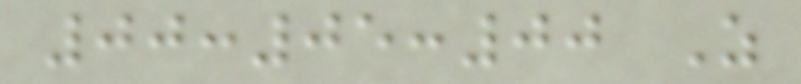00:05:00 Z
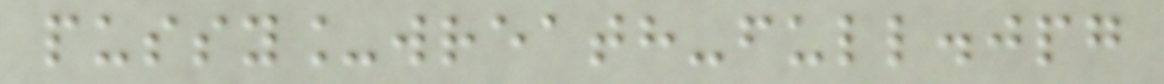pussy_wreath-full.jpg
